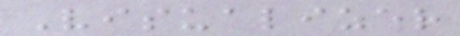Visualizer
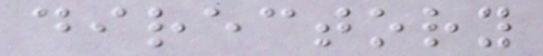directory
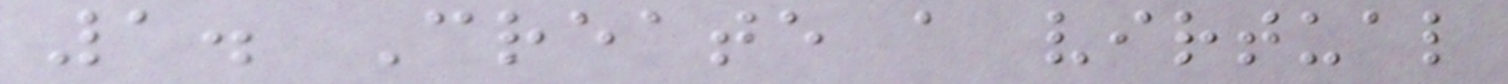1. Create a virtual
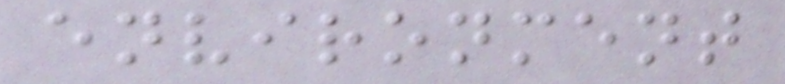environment
